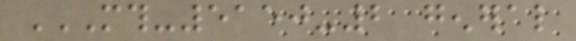MTH-5150-2 GENERAL
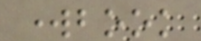workbook
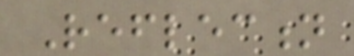Reflection
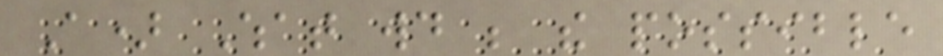A) What would be the possible
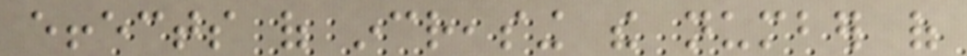effects of increasing the number of
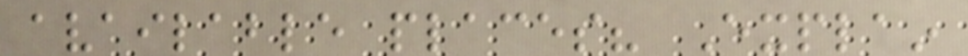available places? Explain
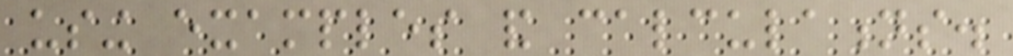using examples and calculations.
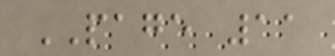PAGE 11
